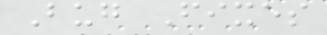Bug Fixes
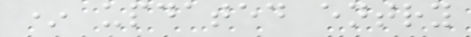* updated entry
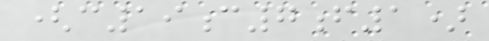(c19c7f1)
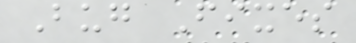Bug Fixes
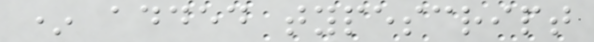* added typescript
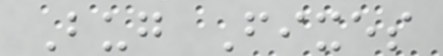Bug Fixes
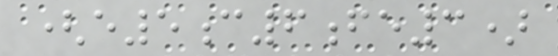(e5c6fe3)
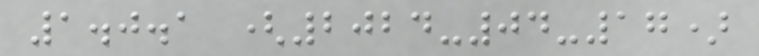1.0.1 (2024-04-17)
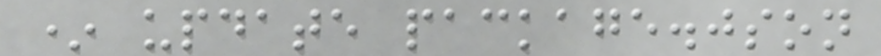* update package.json
